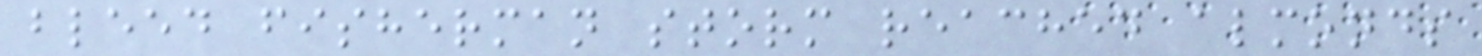bleed fisherman storm reached almonds
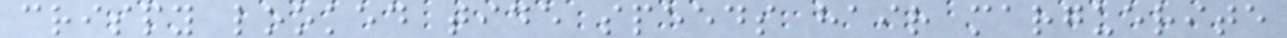crispy looked tide speeds hair marguerite
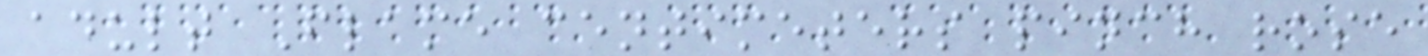adult Flame centimeters pinch rose
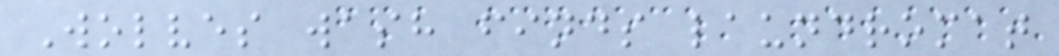Wolves wash finds laundromat
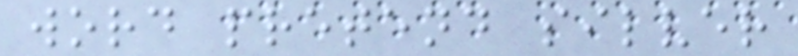word pretend silver
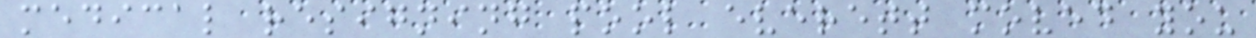medical resigning pool everett moved you
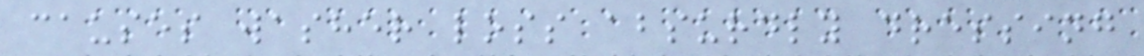causes washer loss absurdly dressing
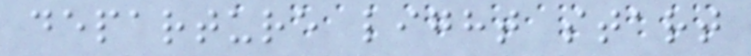departure light start
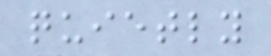quietly
